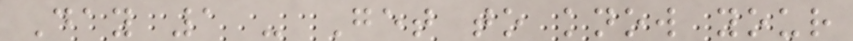Day 1 - Get to know your
